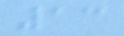13
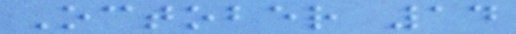October 14
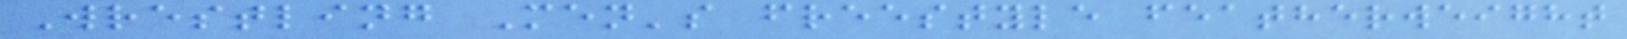Wrestling Men's freestyle featherweight
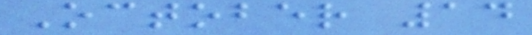October 14
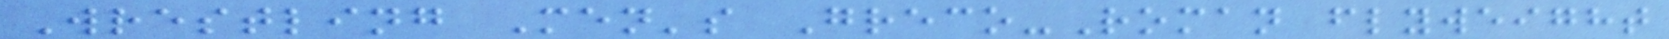Wrestling Men's Greco-Roman flyweight
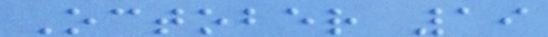October 19
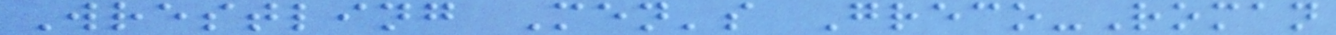Wrestling Men's Greco-Roman
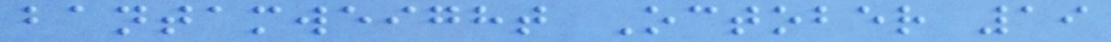bantamweight October 19
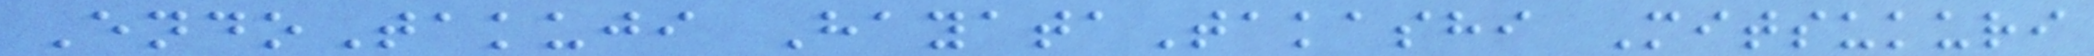EndoTakuji HayataTakashi Mitsukuri
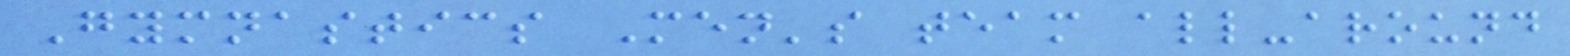Gymnastics Men's team all-around
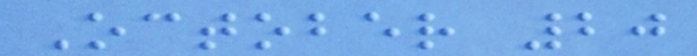October 20
